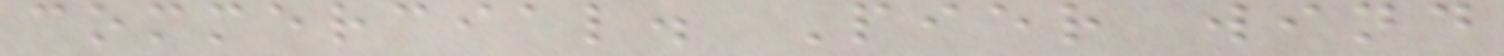commercial. Pier wind
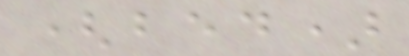(bed)
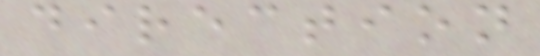direction
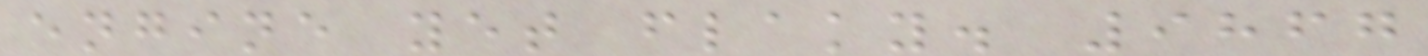engine yet flaky. 9867
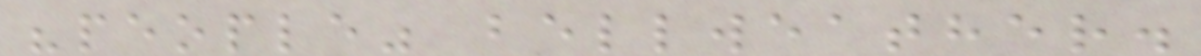"people" bellweather.
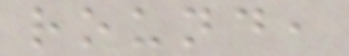round,
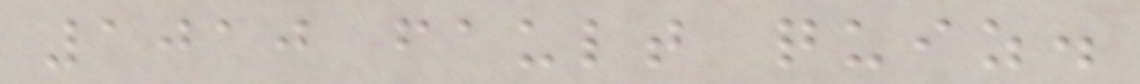1010 fault quiz.
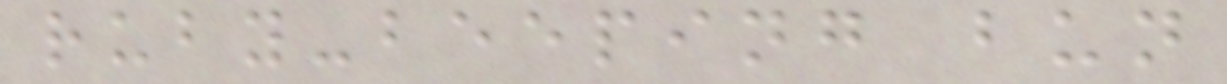ruby-beeping bun
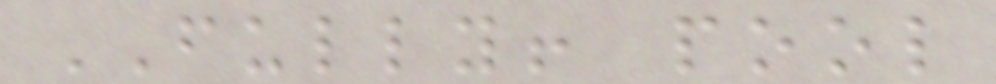FULLY! pool
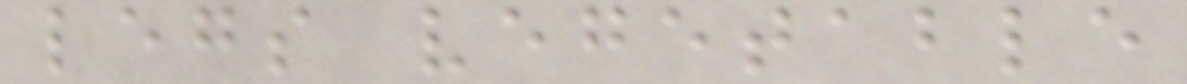legs vegetable
